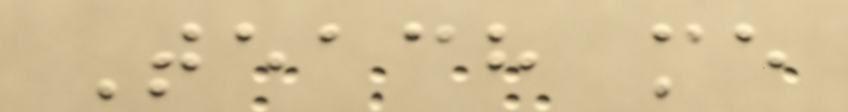Teach me
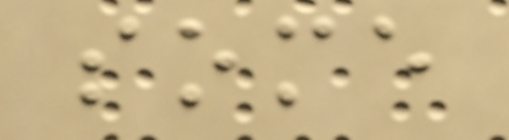some
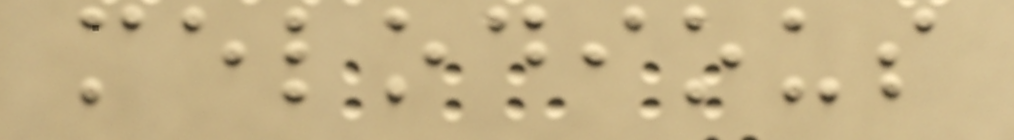melodious
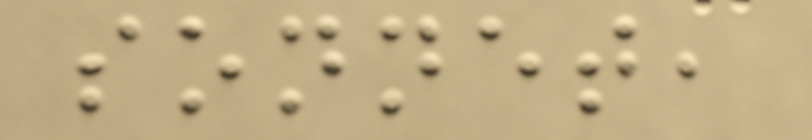sonnet,
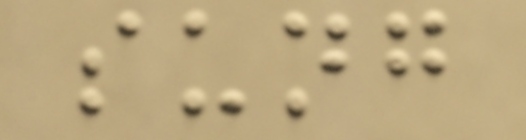sung
